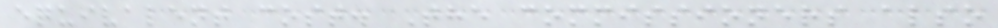equivalent cost. The commissioners also
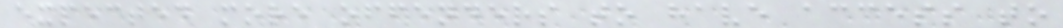expected more offenders to have access to
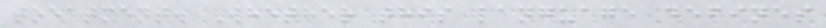treatment. Whether this language defines
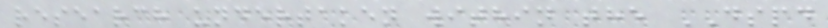research undertaken within the DSPD
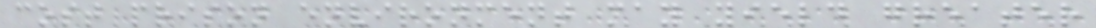cost prison environment may yield greater
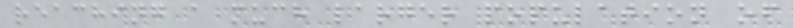reaching a much larger population of
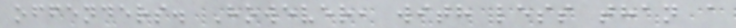offenders. However, with less than a
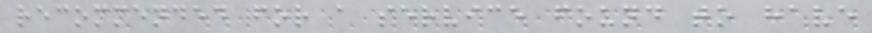recommended for a service found to have
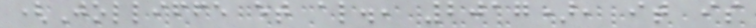(Jolliffe et al., 2017), it is
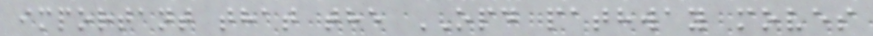important that the OPD pathway moves
